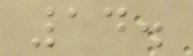14.
